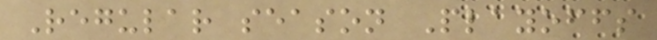Regular season Playoffs
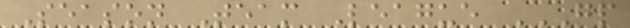Season Team League GP
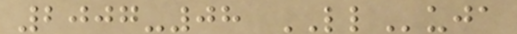2007-08 LLuja
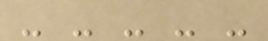- - - - -
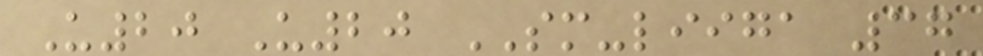U20 U20 SM-liiga 37
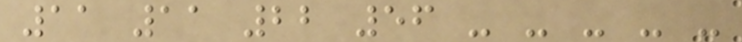11 11 22 56 - - - - -
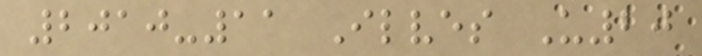2010-11 Ilves U20
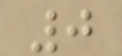0
